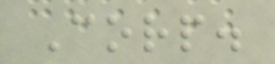Corp.
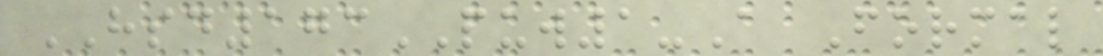HSD173PUW1-A Formal
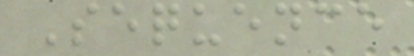Sequence
